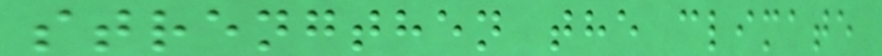strengthen the climate
